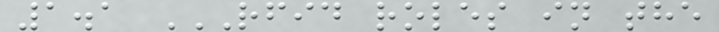1.1 RFID ROLES IN THE
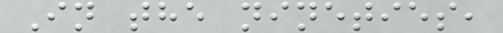In the nineties,
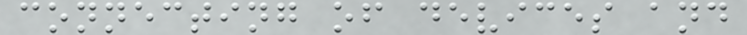connecting of devices and
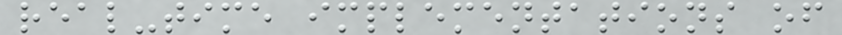real-time implementations of
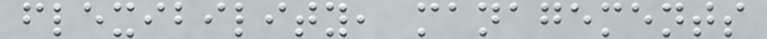flexibility, managements
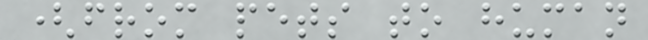(from pets to human
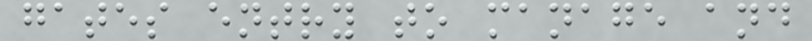gates entry to manage and
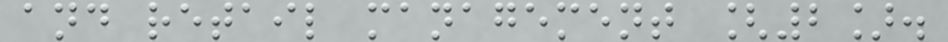and retail management [2].
